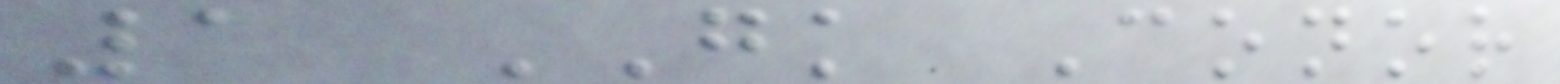1 GK Conor
